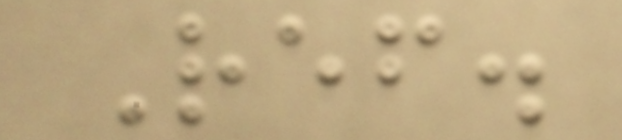Ref.
